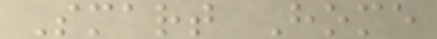Smart Home
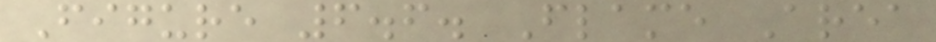Figure 6.6. Flame Area
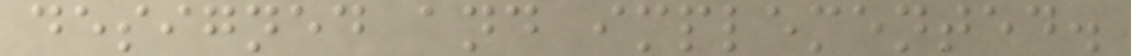designed and implemented.
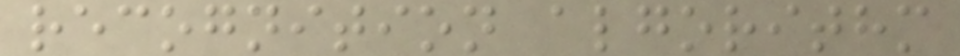recognition algorithm
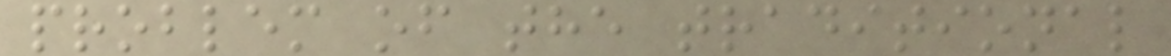problem of the traditional
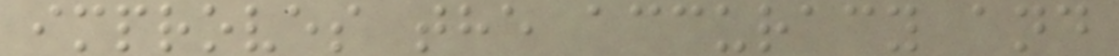improves the accuracy and
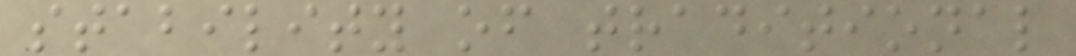stability of traditional
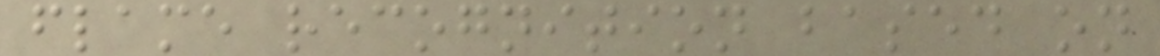flame recognition based on
